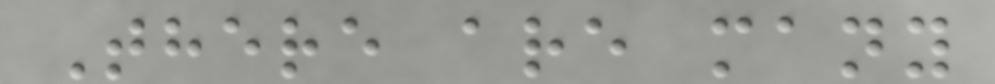There are many
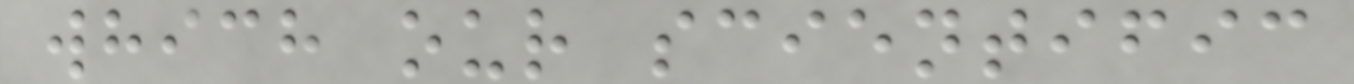which our scientific
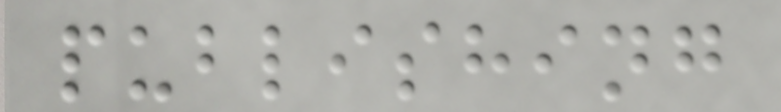publishing
